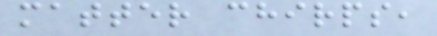matter chirps,
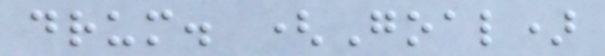drum. (Goal)
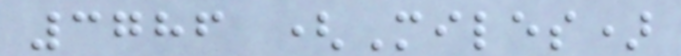3786 (Miles)
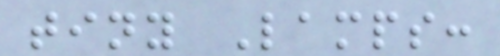tiny Lamps:
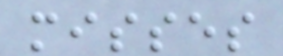misses
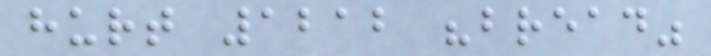hurt 1212 "bread"
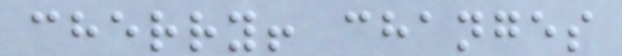cherry! changes
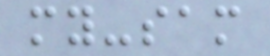my-sam
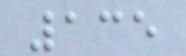135
